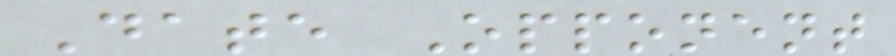Date Opponent
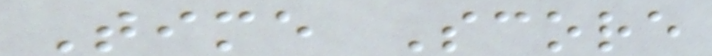Time Score
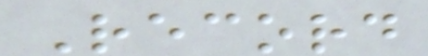Record
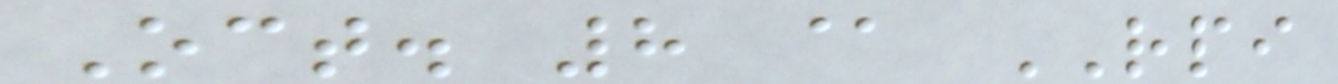Oct. 8 @ RPI
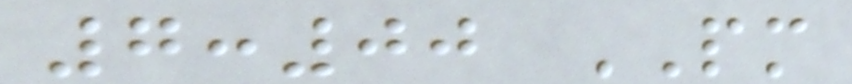7:00 PM
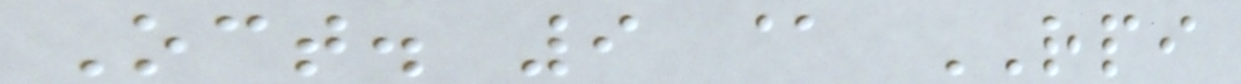Oct. 9 @ RPI
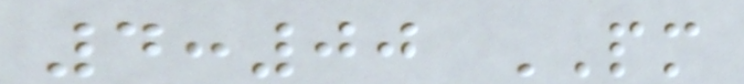4:00 PM
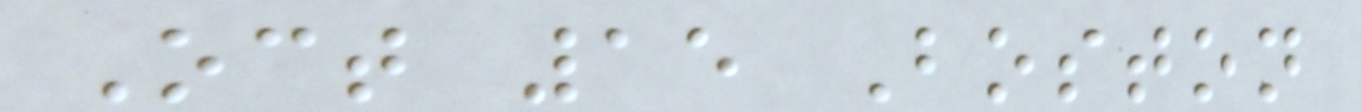Oct 15 Boston
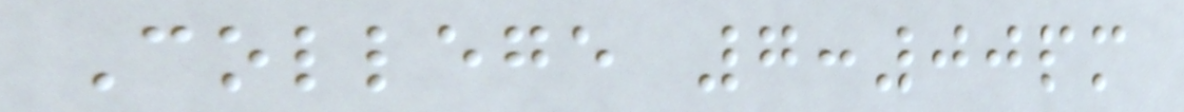College 7:00pm
